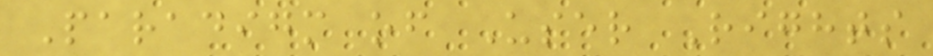Paradigm of User Rights
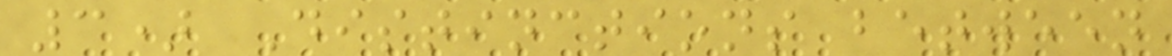3) Distinctions between
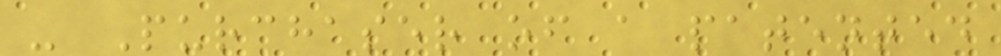- Purchaser of a patented
